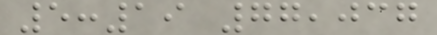5:19 77,037
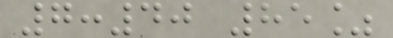7:40 85%
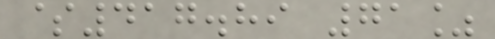$417.89 71%
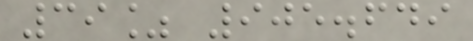39% 905.649
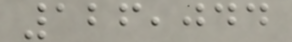126,044
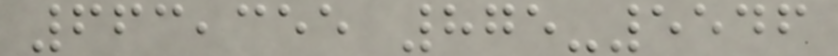663,355 875-5546
